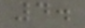4.
